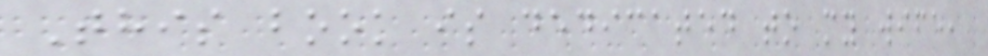This book is dedicated to my wife,
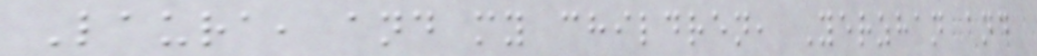Laura, and my children, Yerzhan and
